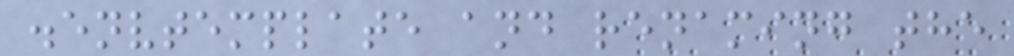.envtemplate and renaming the
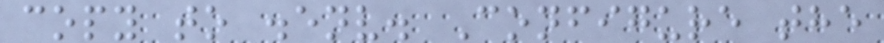copy to .env. Configure the
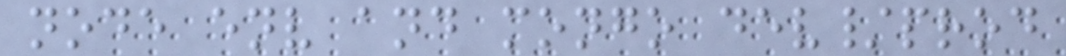node env and mongo dev/prod
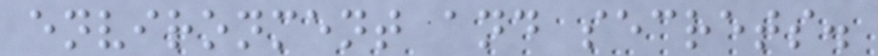environment and secrets.
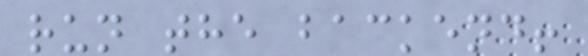run the backend!
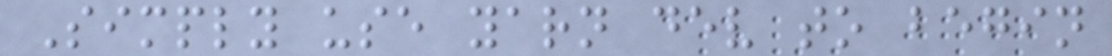Simply use yarn dev to begin
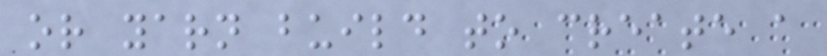or yarn build to create a
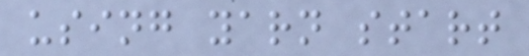using yarn start
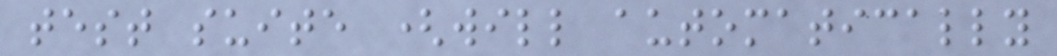test suite (will automatically
